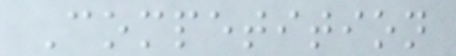Competition
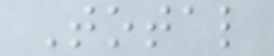Total
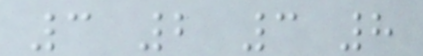3 2 3 8
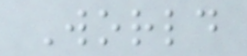World
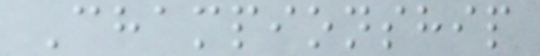Championship
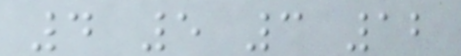4 5 3 12
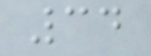34
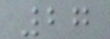27
